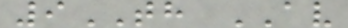9TH AV
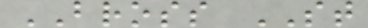BROSS ST
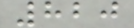820
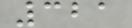321
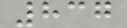837
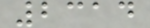2314
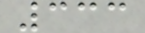333
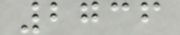2736
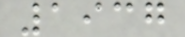1937
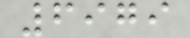6979
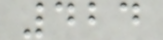424
